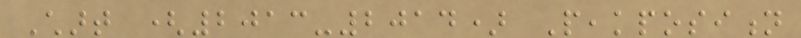Chart (2013-2014) Peakposition
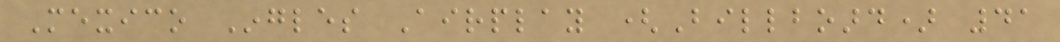Mexico Ingles Airplay (Billboard) 41
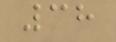38
